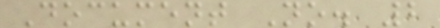Document No. 2
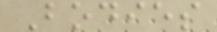Bodies
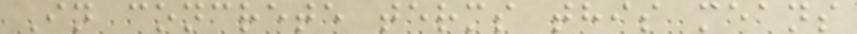In concrete terms this means
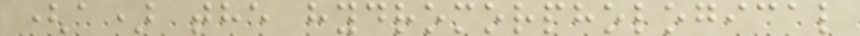(a) the hydromorphological
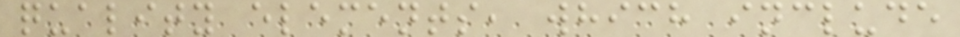quality elements, which include
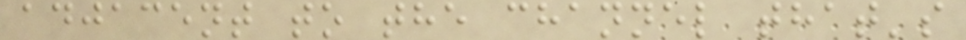adjacent to the channel that's
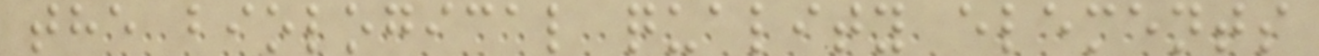the biological quality elements
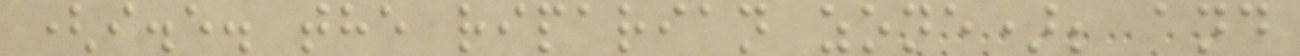(i.e. the riparian zone); and
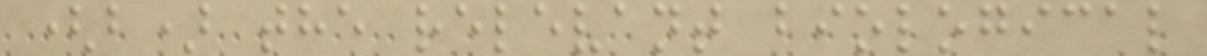(b) the relevant biological
